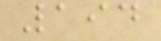194
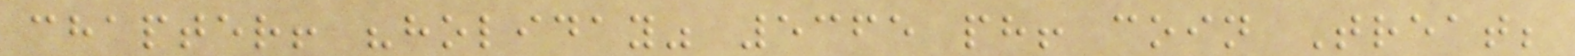chapter! "holiday" 5365 ph! coin Treat;
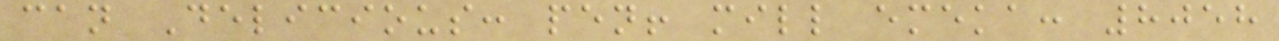can Delicious: pen! mill emeka: 8058
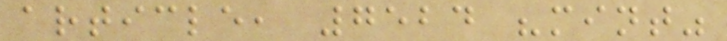article, 7524 "mint"
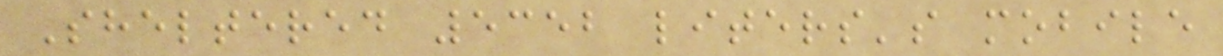Sheltered 5352 liters's mobile
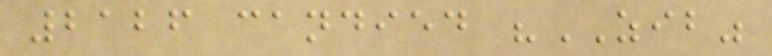2126 candied "ZIB"
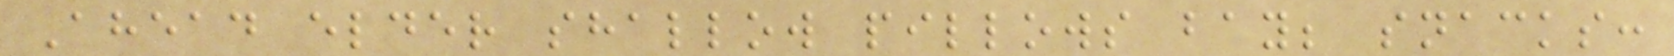Ahead elder shallow pillows bay; snacks:
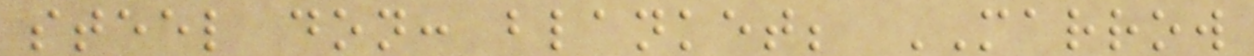steel don: blanket; MARROW
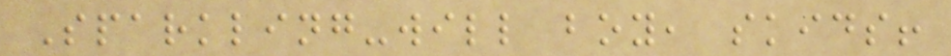Sparkling-will boy, skids!
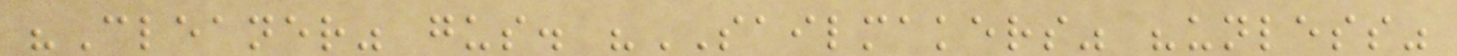"Cleaner" gus. "SAILMAKERS" "unless"
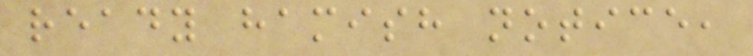ready hamish notice,
